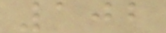102
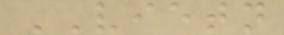VIETN
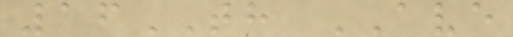16TH AVE
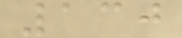130
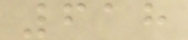618
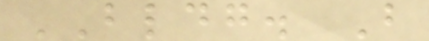BLDG. B
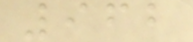962
